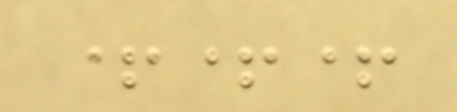+++
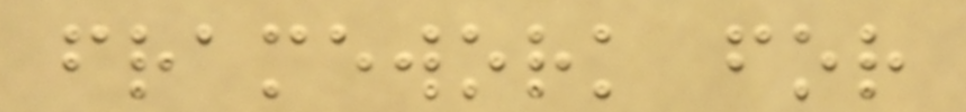framework for
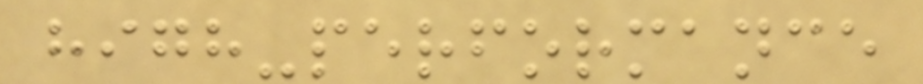high-performance
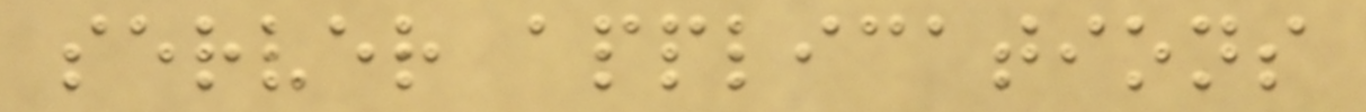server applications
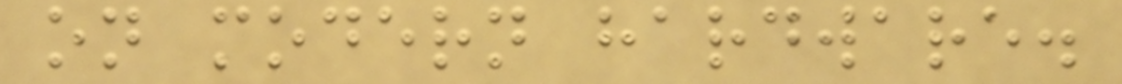on modern hardware.
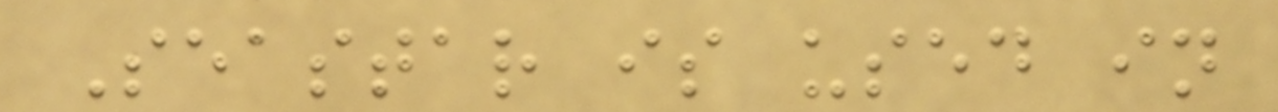Seastar is used in
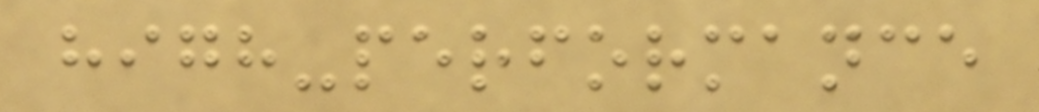high-performance
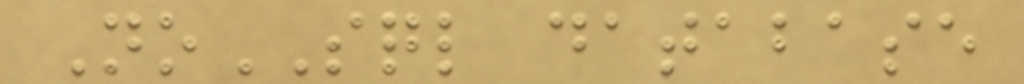NoSQL database
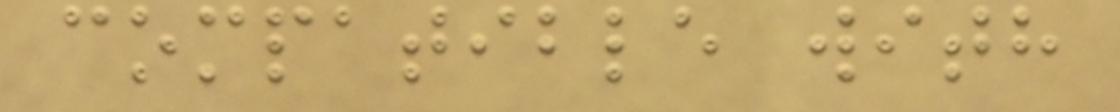compatible with
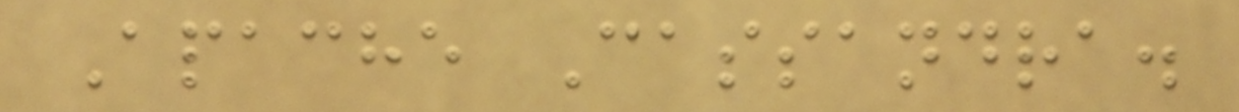Apache Cassandra.
